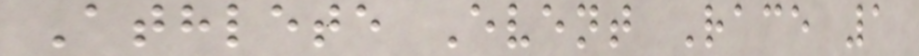Athlete Event Race 1
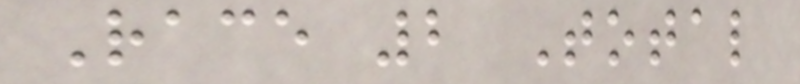Race 2 Total
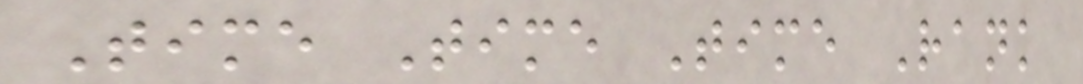Time Time Time Rank
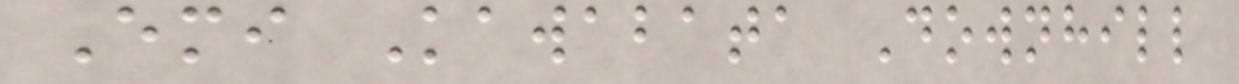Emi Kawabata Downhill
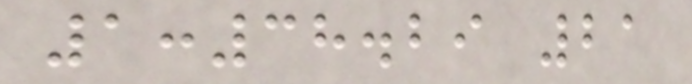1:38.29 21
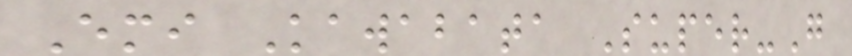Emi Kawabata Super-G
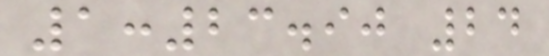1:23.90 24
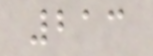213
